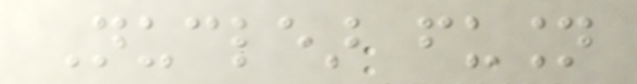Nuclear fusion
